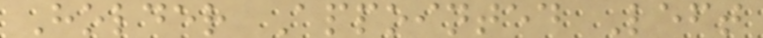Holder Appointed Left
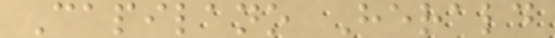Capilano Herald
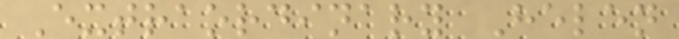Extraordinary Helen
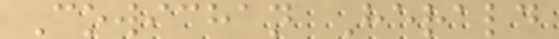Cowichan Herald
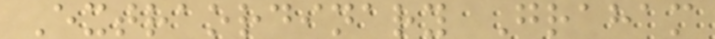Extraordinary Graham
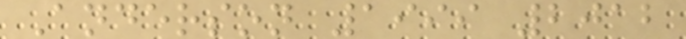Anderson 1999 2012
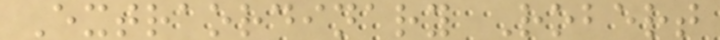Extraordinary Robert
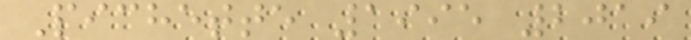Pichette 1995 2019
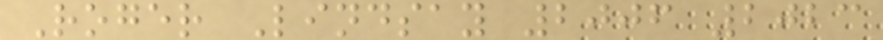Roger Lindsay 2006 2023
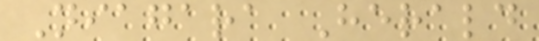Niagara Herald
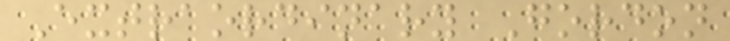Extraordinary Gordon
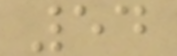54
